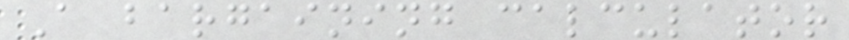A bargaining calculator
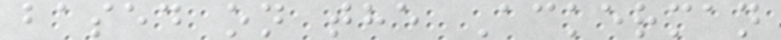based on the Ackerman
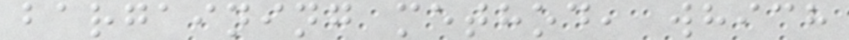bargaining method, which
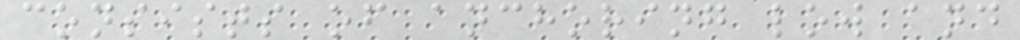consists of anchoring low and
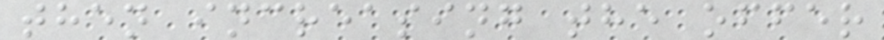then increasing the offer
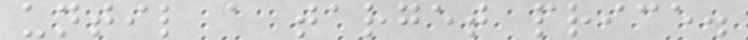until a target price.
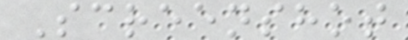Screenshot
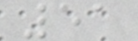51
